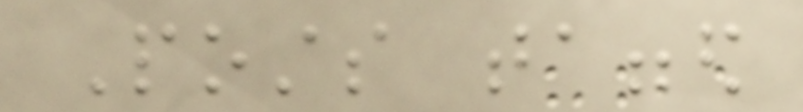Posts tagged
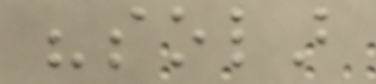"solar
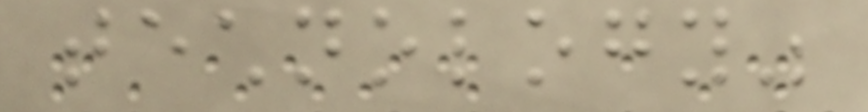technology"
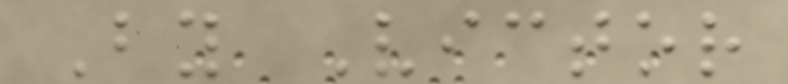By Victor
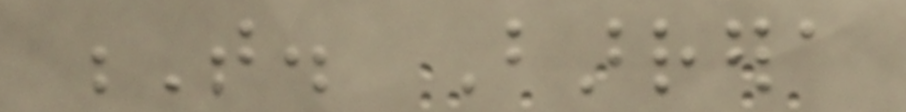T. Barrera
